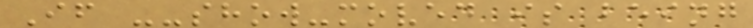If --show-moved is being
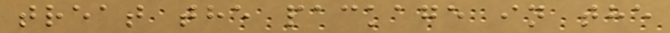treat the package in the
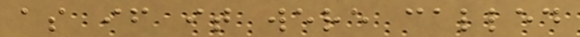as if it were called
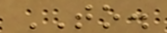TO.
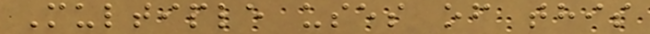Multiple uses of this
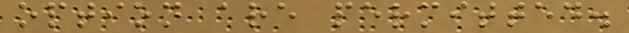option are permitted.
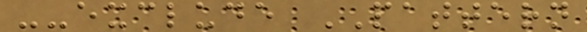--exclude PATTERN
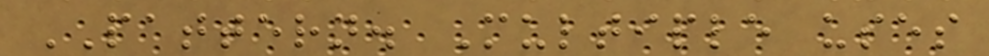PATTERN. Multiple uses
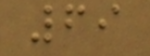69
